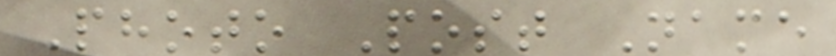Photo Post Name
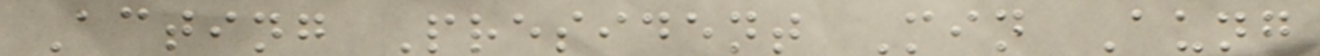Acting President Min Aung
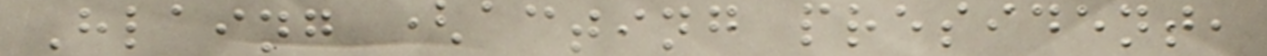Hlaing (acting president,
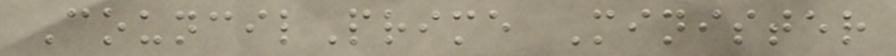CouncilPrime Minister
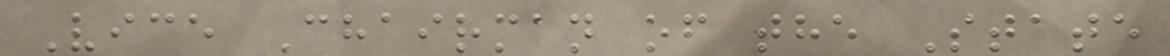Vice Chairman of the State
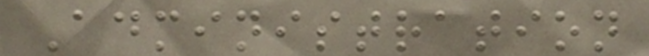Administration
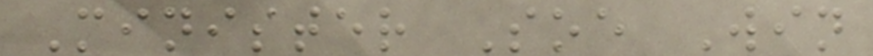Minister Soe Win
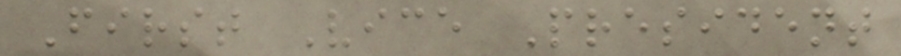First Vice President
